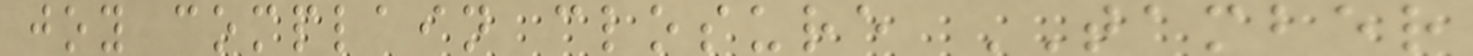joy complain closure TAMBER
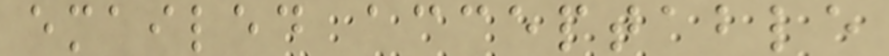emailed acceptable
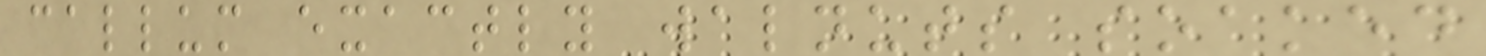callum exactly walnuts soaked
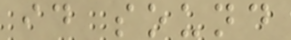id sound
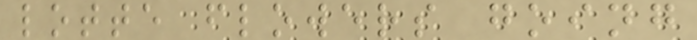lotte flowers going
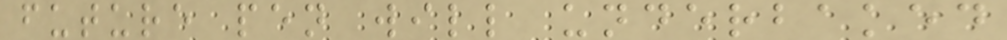future pen will underbaked
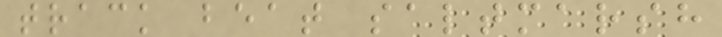track beat saltmarsh
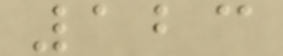123
